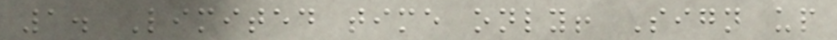1. Limited time only! Sign up
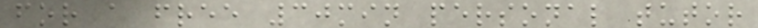for a free 30min personal tutor
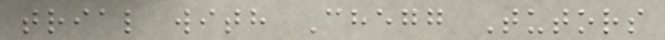trial with Chegg Tutors
